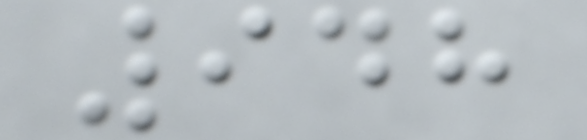948
